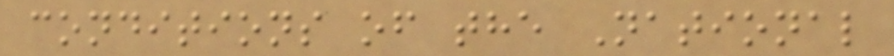conditions of the National
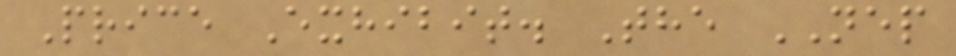Price Exhibit. The NEP
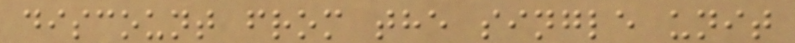discount from the single unit
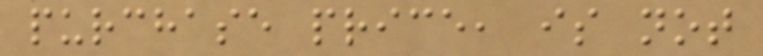purchase price, is not
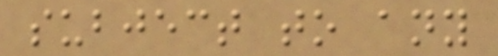subject to any
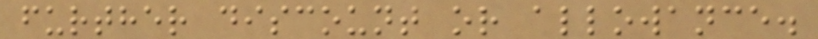further discount or allowance.
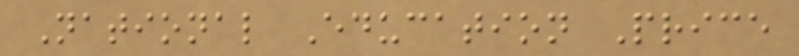National Education Price
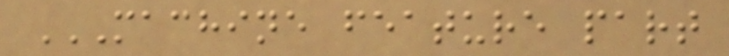MACHINE FEATURE PART
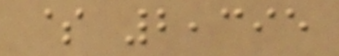$ 2,395
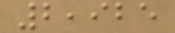2,925
